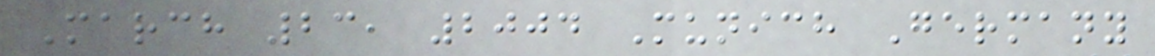March 23, 2004 Munich Germany
